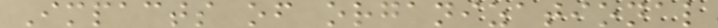Impacts of organizational
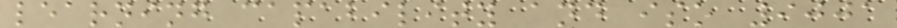learning capability and iso 9001
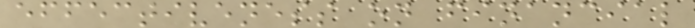effectiveness on financial
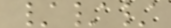///
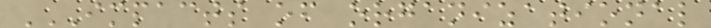IMPACTS OF ORGANIZATIONAL
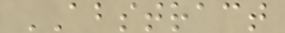ABSTRACT
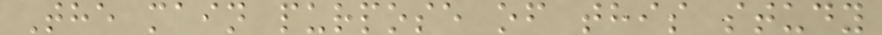The main purpose of this study
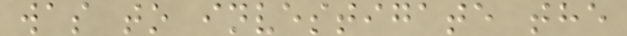was to investigate the
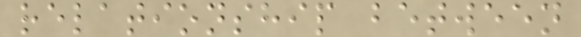relationship between
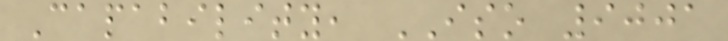Capability, ISO 9001
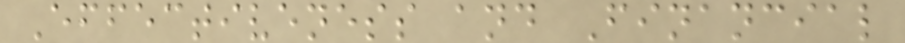Effectiveness and Financial
